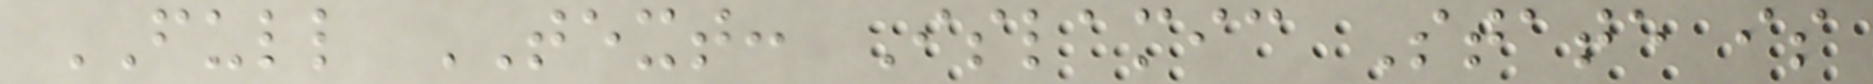FULL TEXT: Islamic State is
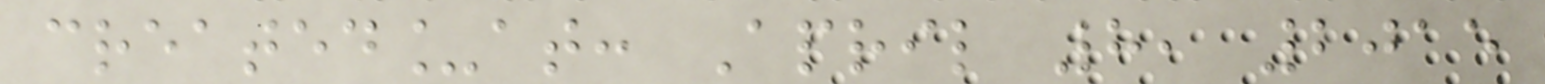created_at: April 8, 2015
